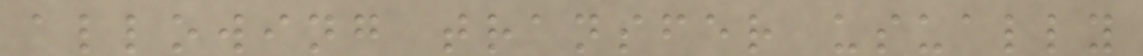allowing transfer usually
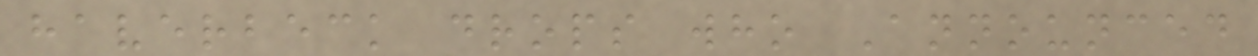haverbeck drops who Announced
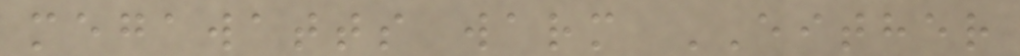megawatts warm EITHER
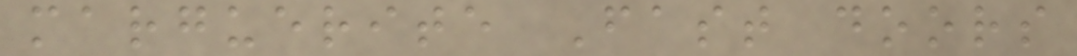marguerite Fast doors
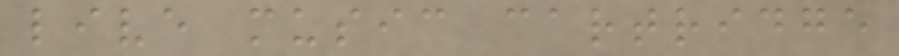live music cartridge
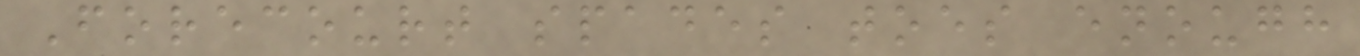Forecourt spades toes enough
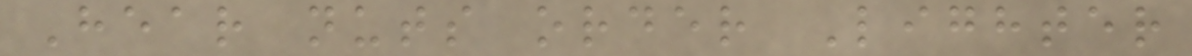Hear nuts order Lighter
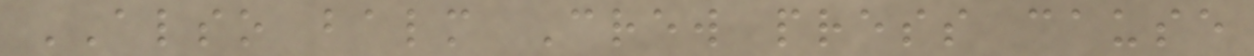ALSO balm Crew press cause
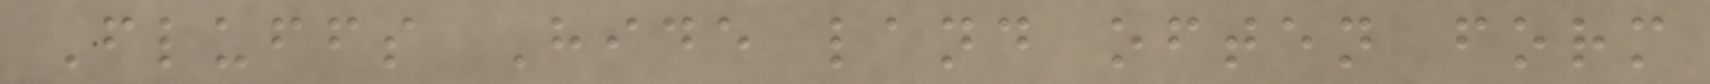Fluffs Hide land often form
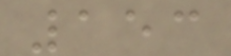153
